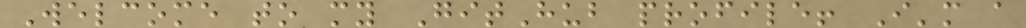Welcome to my GitHub profile! I'm a
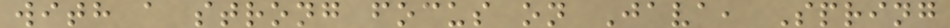with a strong focus on Java, Spring
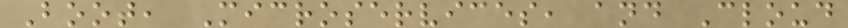Boot, Microservices, and Cloud
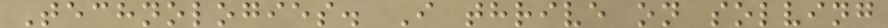Technologies. I thrive on solving
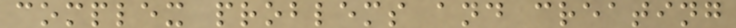complex problems and creating
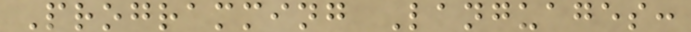Programming Languages:
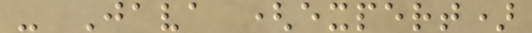- Java (expert)
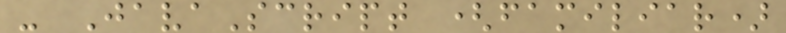- JavaScript (familiar)
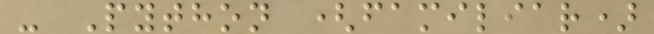- Python (familiar)
